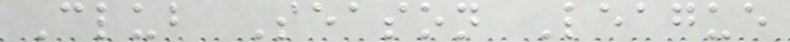Club Season League
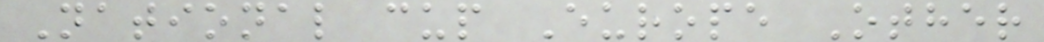National cup Europe Other
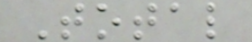Total
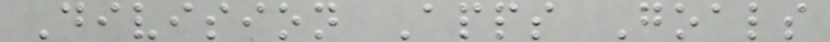Division Apps Goals
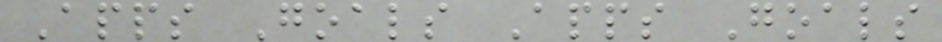Apps Goals Apps Goals
